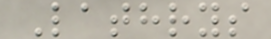Lathrys
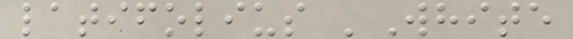latifolius 'White
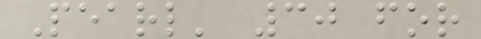Pearl' 30 for
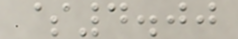$4.00
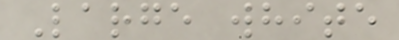Large white
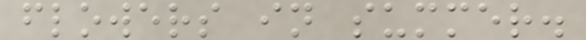flowers in summer.
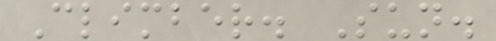Climber. Sun.
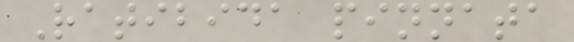Ratibida pinnata
